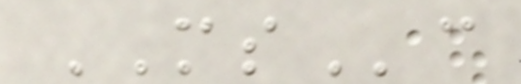MSc
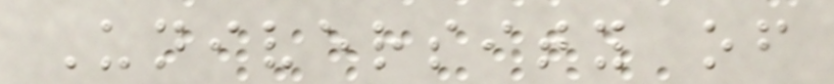University of
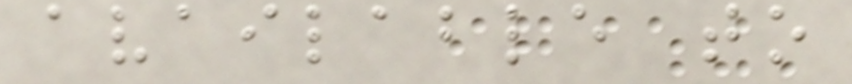available to
